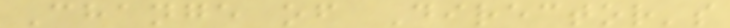Change of Director's
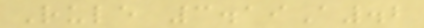Rule 3.19A.2
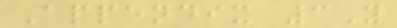Appendix 3Y
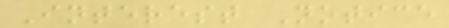Interest Notice
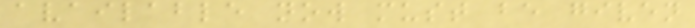available now must be given
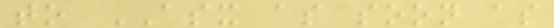to ASX as soon as
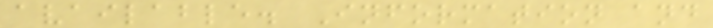available. Information and
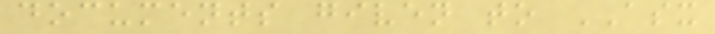documents given to ASX
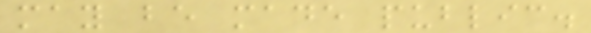may be made public.
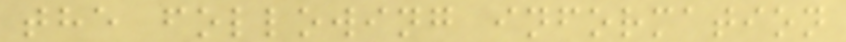the following information
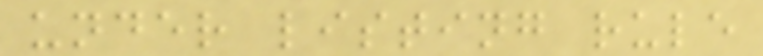under listing rule
